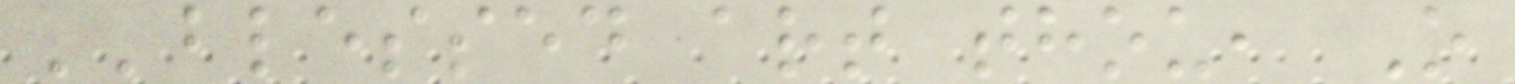''blessed art thou, O
